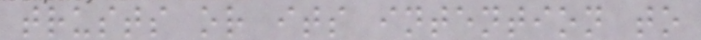trusts or its intention to
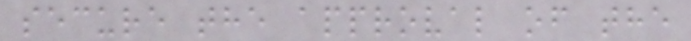secure the approval of the
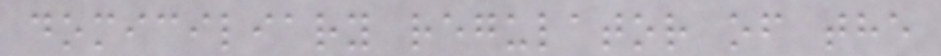domiciliary regulator of the
